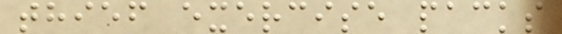thief exercise packs
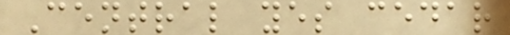Central yes cedar
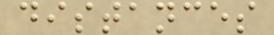distances
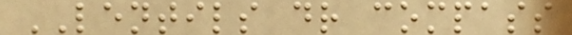LENTILS dr compass
